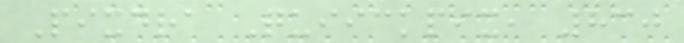Pixdra Quiickpix, 830
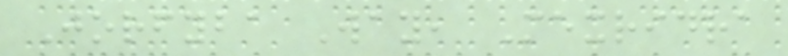Jorfyba Way, Mexridra
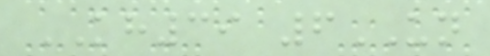KH39 6UN
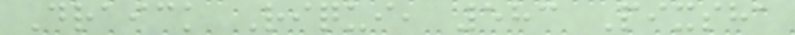Draick Riqui, 583 Pixsha
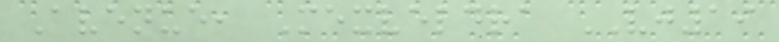Avenue, Mexveldra VJ19
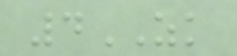4ZK
